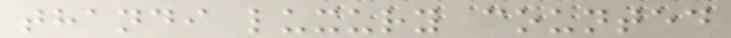thandi luxury counted
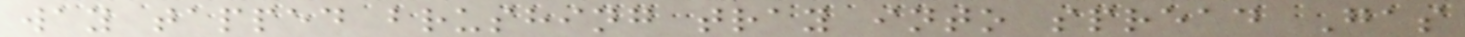way tapped brushing tray into spread Gas
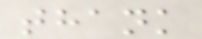thank
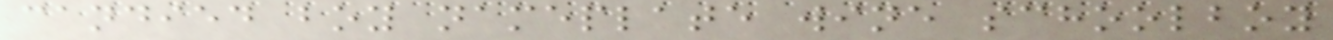candied boy nameplate wine schoolboy
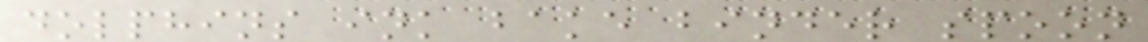dolphins ink bake binder spoon
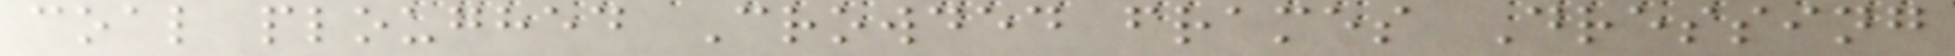coal ploughed Crowded frames Dressing
